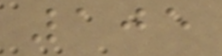105
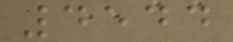4544
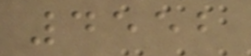4552
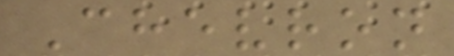Chevron
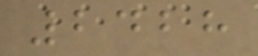2428
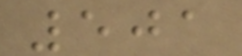501
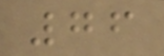76
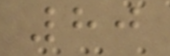80
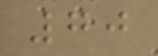70
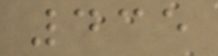435
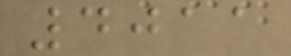4011
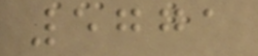5771
